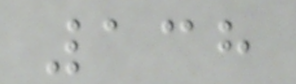138
